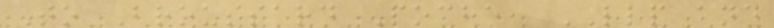To Broussard Poche, LLP and
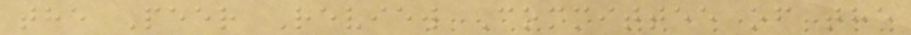the Peer Review Committee of the
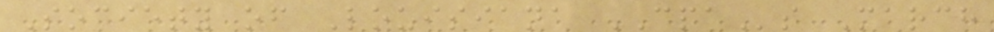Society of Louisiana CPAs March
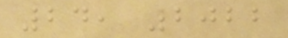24, 2022
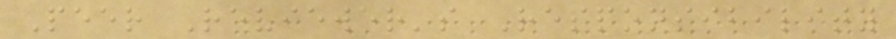Peer Reviewer's Responsibility
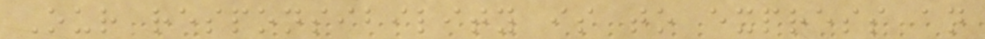Our responsibility is to express an
